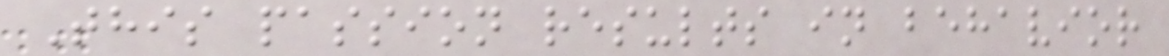This passion results in behavior
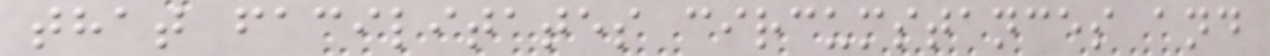that facilitates circumstances and
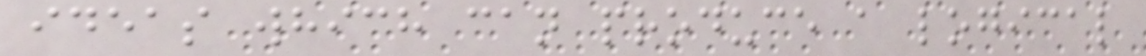ideas which can produce a logical
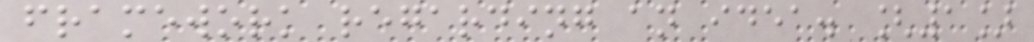framework regarding an idea. [1]
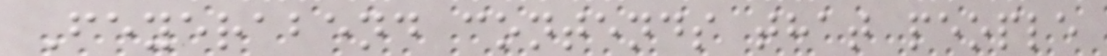Feyerabend contends that people
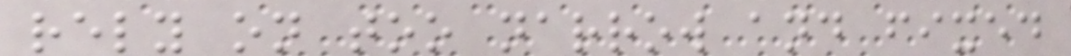rely on too narrow and fixed
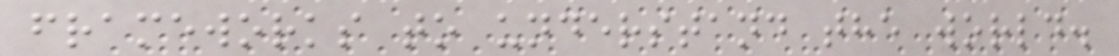frameworks to understand the world.
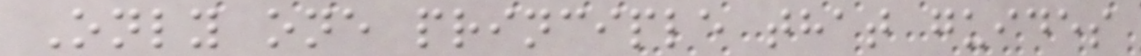Only one principle that guides
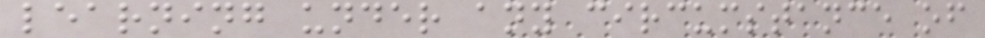learning under any circumstance of
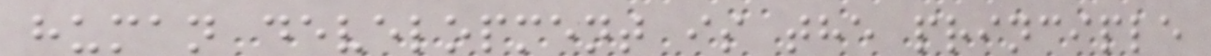human development is the principle
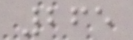265
